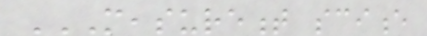MEASUREMENT SCIENCE
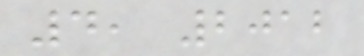4, 2012
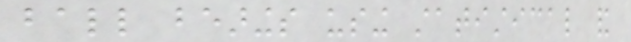ball bearings using statistical and
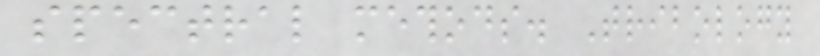spectral methods. Tribology
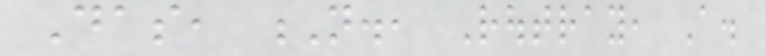Das, N., Routray, A.
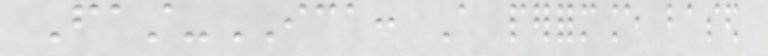Fast-ICA: A performance based
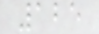125
